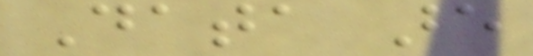Data are
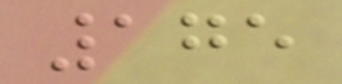175
